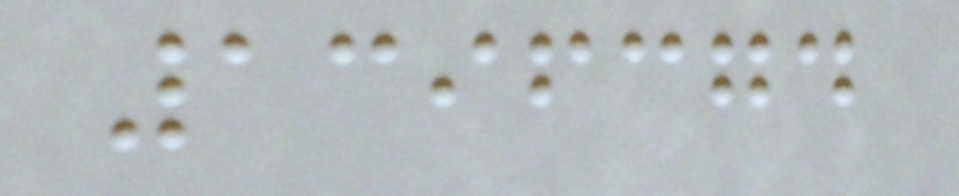1396374
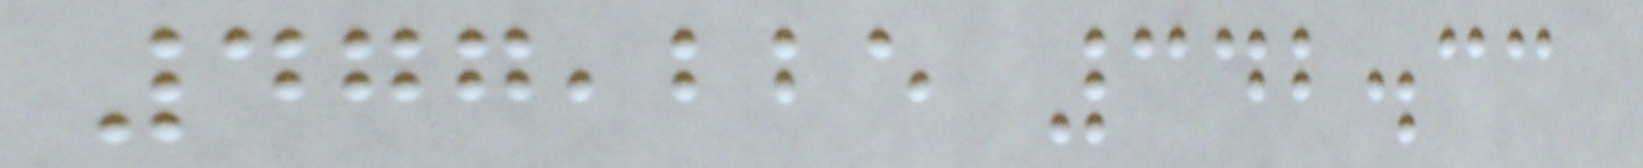477,225 342.33
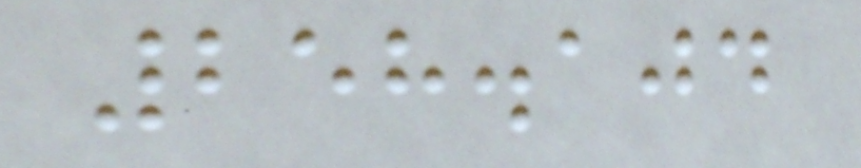258.104
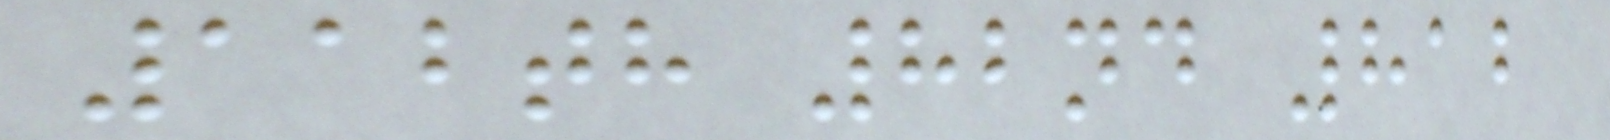112th 82nd 812
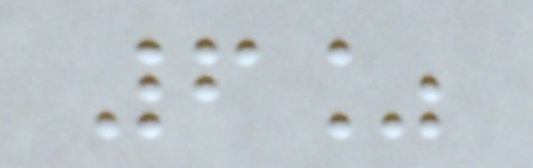6%
